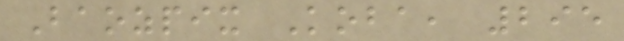Baozpix Koba, 295
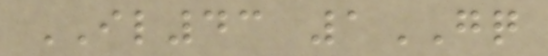IL43 1GQ
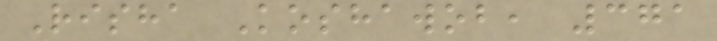Risha Koshawob, 371
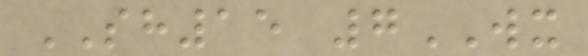SH15 7WX
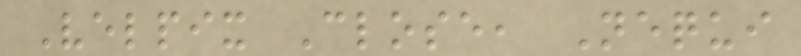Velpix Close, Nequi
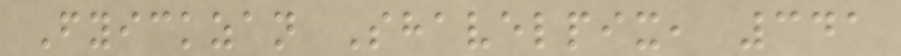Fyickzan Shavelpix, 341
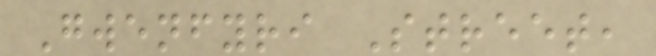Gwenfyri Street,
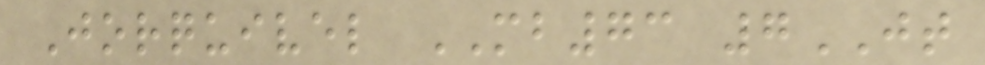Jorquivel MB73 7JT
